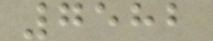7582
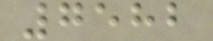7582
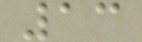13
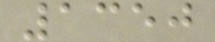1350
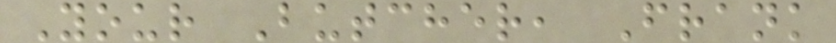Your Butcher, Frank
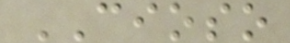CIOSO
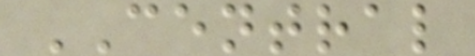CENTRAL
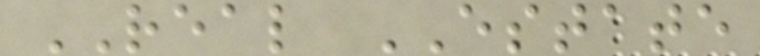REAL ESTATE
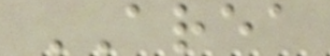AREA
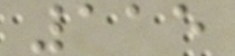115
